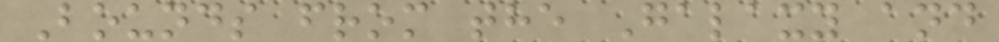Bounds from the Galaxy and
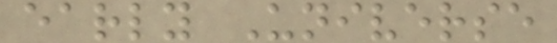early Universe
